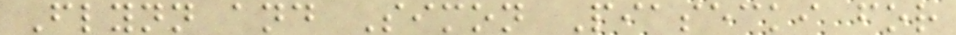Flynn and Simon Piasecki for
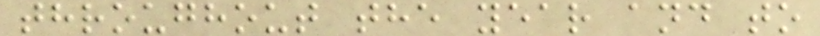throughout the year and to
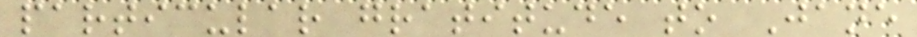particular gratitude to Jane
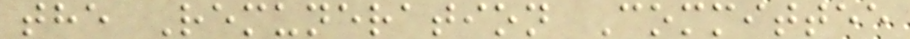the Remuneration Committee
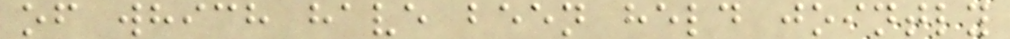of which have been held jointly
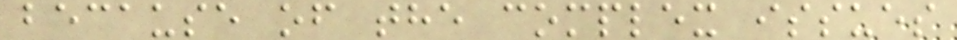because of the complex issues
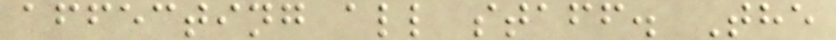affecting all staff. The
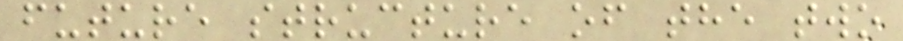future structure of the two
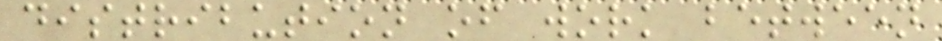distribution of work between
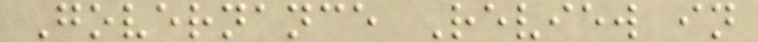Governance Review in
